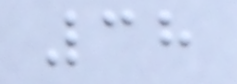38
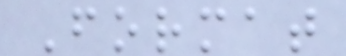Format
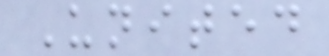United
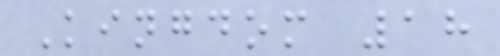Kingdom 18
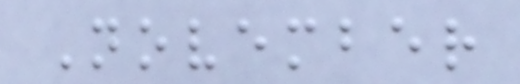November
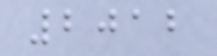2012
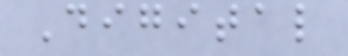Digital
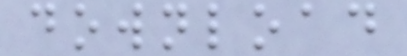download
